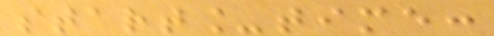start_time:
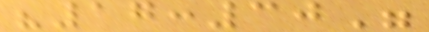"17:30"
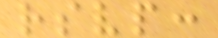rsvp:
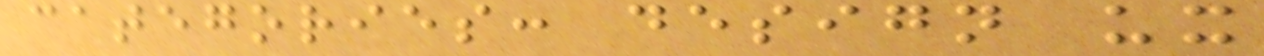categories: design ux
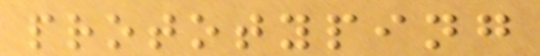prototyping
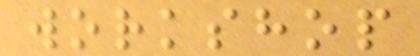workshop
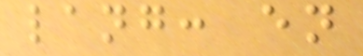lang: en
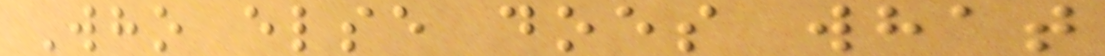Who else does what
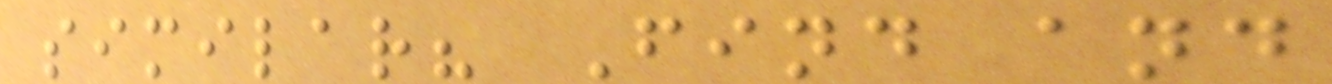similar? Find and
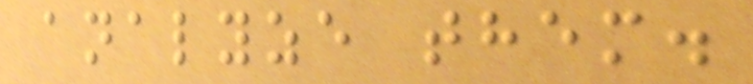analyze them.
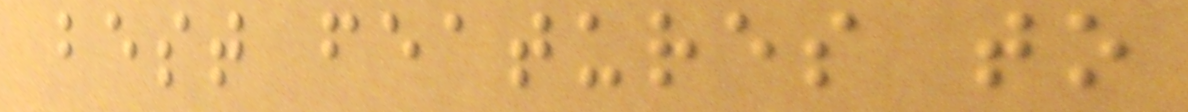best features to
